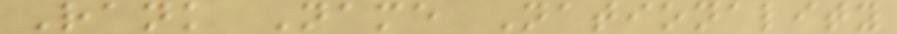Rank Name Nationality
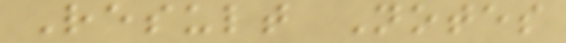Result Notes
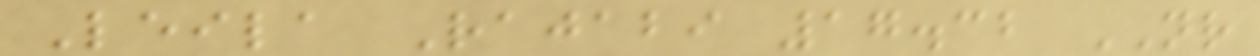Leila Rajabi 17.32 NR
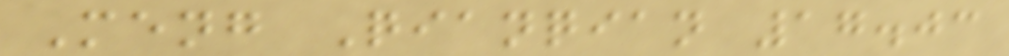Meng Qianqian 17.03
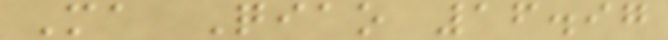Ma Qiao 16.97
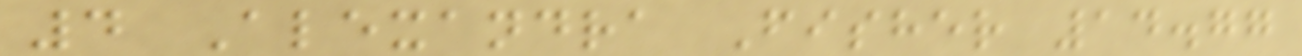4 Alexandra Fisher 14.77
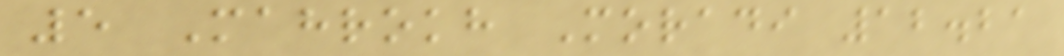5 Mahrokh Moradi 12.21
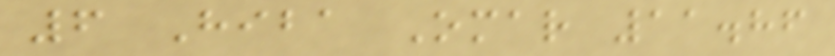6 Hiba Omar 11.86
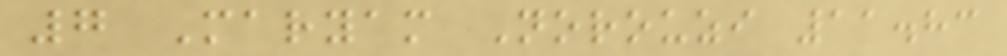7 Maryam Norouzi 11.83
